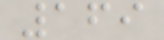169
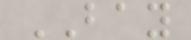BAY
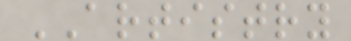ARTISTRY
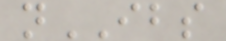nIBS
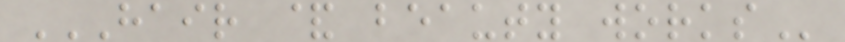HAIR & BEAUTY WORKS
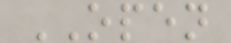OPEN
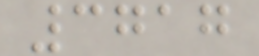3717
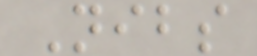Nibs
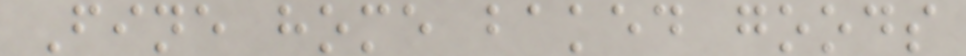Fine home baked goods
